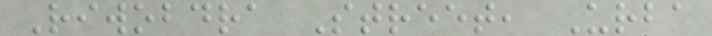Riwobdra Street, Urba
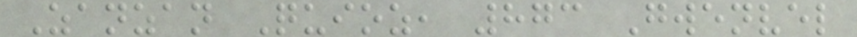Zanzan Quioz, 873 Gwenvel
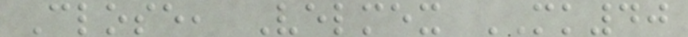Close, Velmex MK40
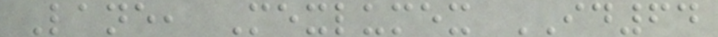Lane, Mexlumex ID64
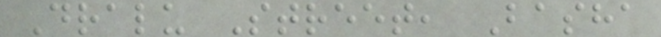Dralu Street, Basha
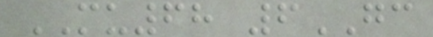MU68 6GC
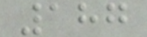187
